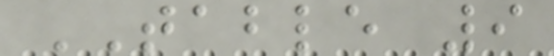TABLE 9
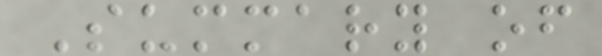Summary of
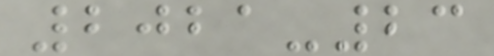2021-23
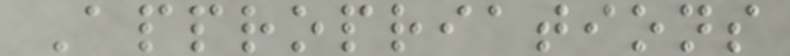Appropriations
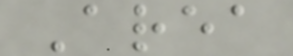Area
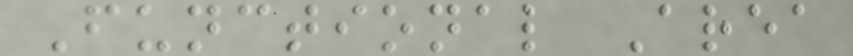Functional Area
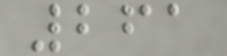261
